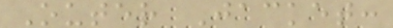Outer Jacket:
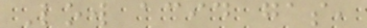Low acid gas,
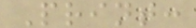Print:
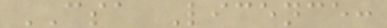CSA Licence:
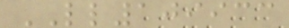LL109933
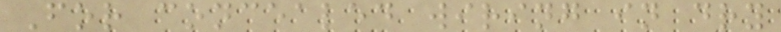For concealed wiring in dry
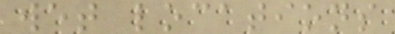wet locations
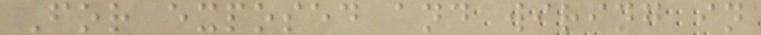For exposed and wiring in
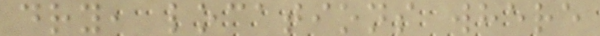dry, locations where
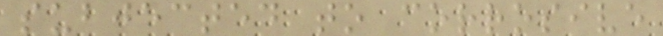subjected to corrosive
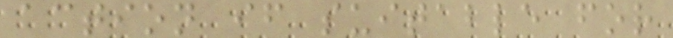action if suitable for
